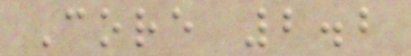Core 2.2
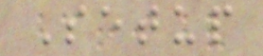Setup
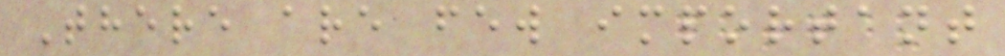There are few important
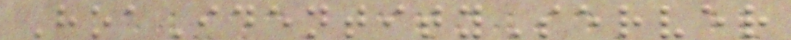HoaIdentityServer
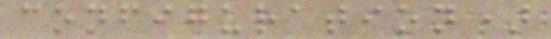configuration)
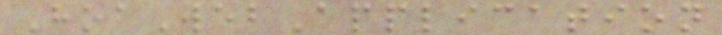HoaWebApplication
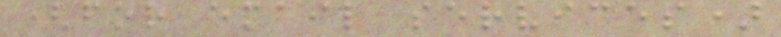(for email services)
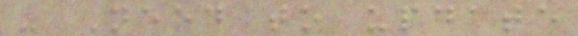- Need to update
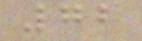72
